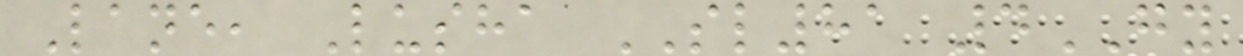Lane, Lusha SL81 4GY
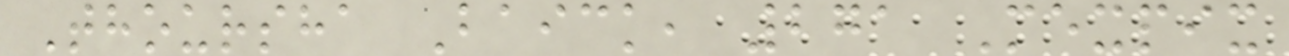Thoursha Baick, 271 Mexpix
